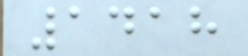1418
